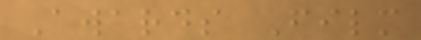Awards Film
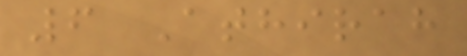6 Athirah
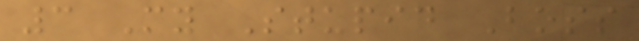3 My Stupid Boss
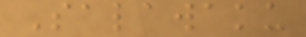Salawaku
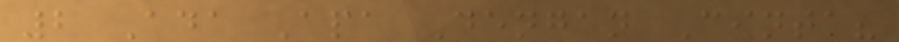2 Ada Apa Dengan Cinta?
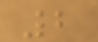2
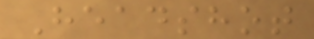Headshot
